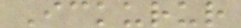Ickurur
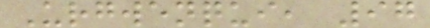Urgwenqui, 97
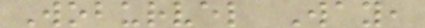Woburvel Way,
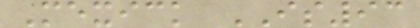Mexick IS93
